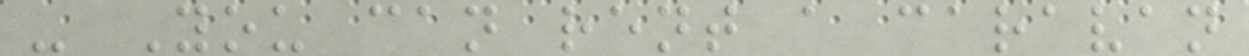- You can rent a caravan
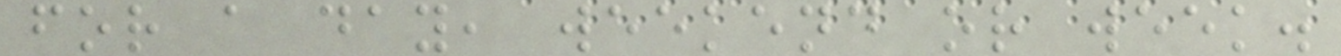for a day, weekend or week.
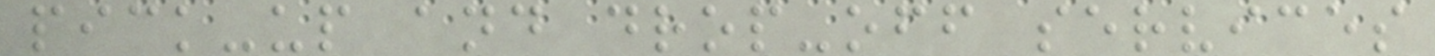pick-up and drop-off services
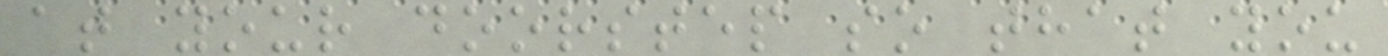at your doorstep so that you
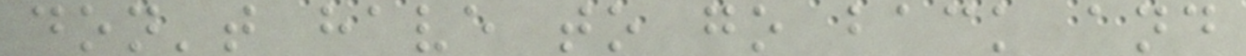don't have to go back and
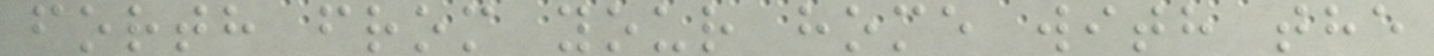forth from your home with the
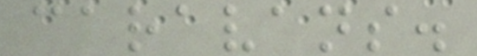caravans.
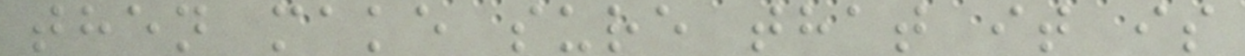then make sure that it is
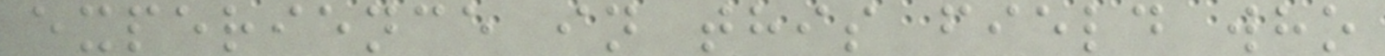experience in this field who
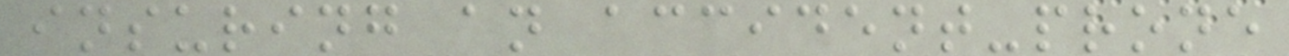insuring an accident-prone
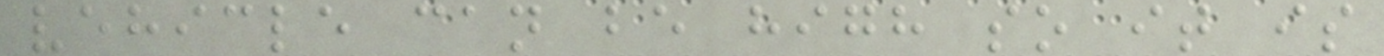vehicle can be high so it is
